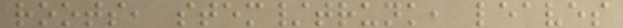roots, stem/trunk, leaves
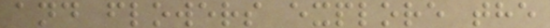and flowers explore the
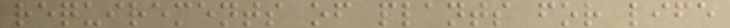requirements of plants for life
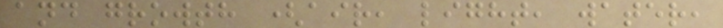and growth (air, light, water,
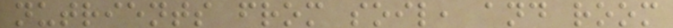nutrients from soil, and room
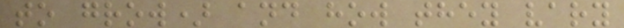to grow) and how they vary
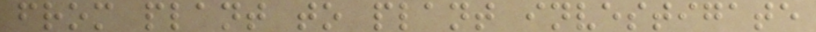from plant to plant investigate
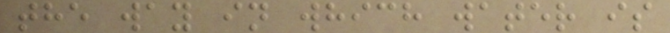the way in which water is
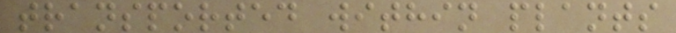transported within plants
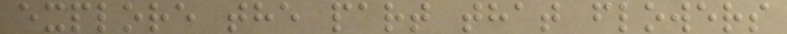explore the part that flowers
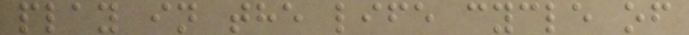play in the life cycle of
